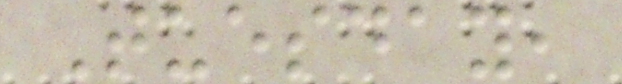Tuesday,
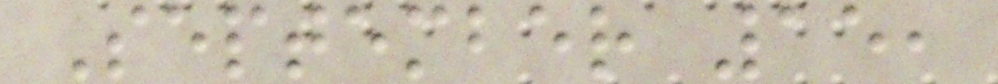September 15,
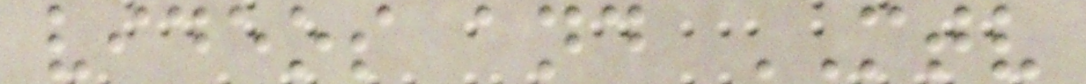videos and MTV
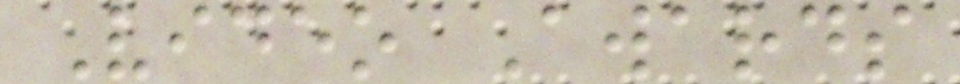Video Awards
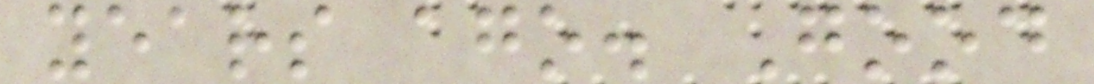years ago. Good
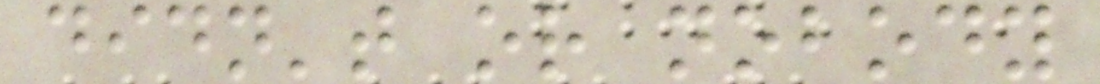didn't or nobody
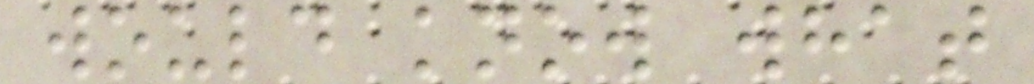would know what
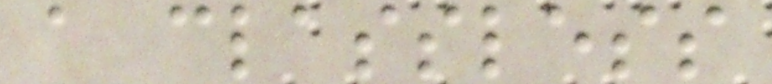a classless
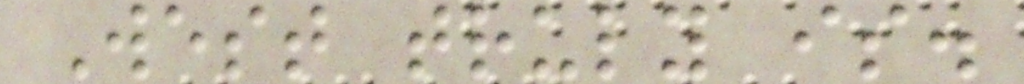West truly is.
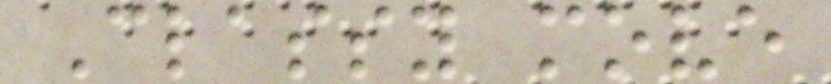Classy move
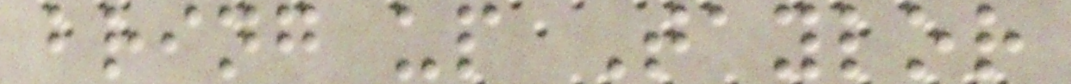bring up Taylor
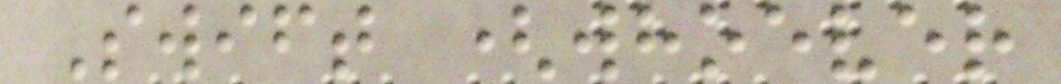Swift (whoever
